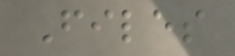Files
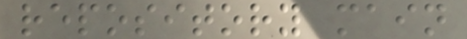repository main
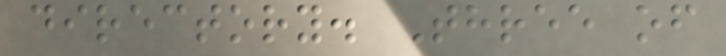directory. Three of
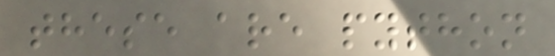these are python
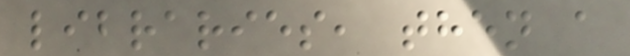libraries, then a
